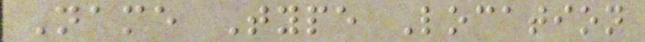Name Type Location
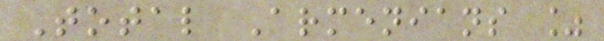Total Armenians %
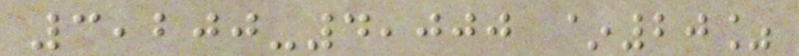3,200-4,000 ~20%
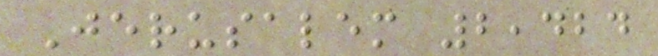Jerusalem 2,424
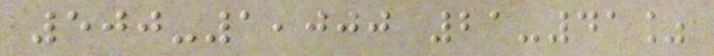500-1,000 21-41%
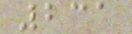231
